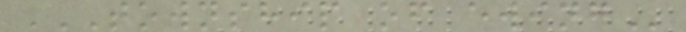TOWNSHIP OF EWING
